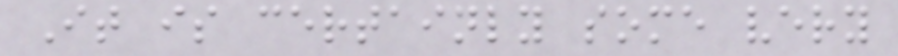It is certainly some very
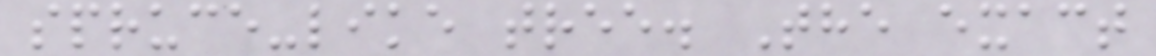spruce-like tree. The exact
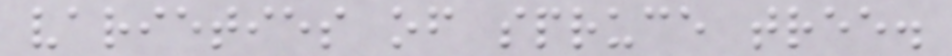varieties of spruce tree.
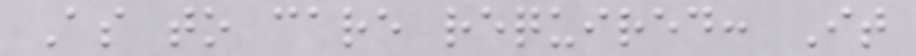As to care required: It
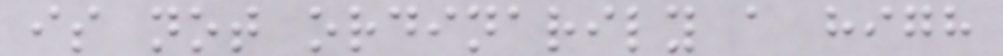is not ordinarily a high
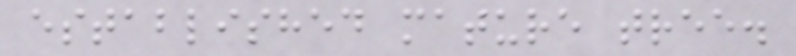established mature tree.
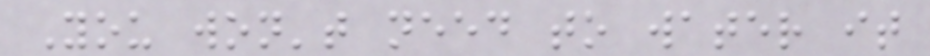You won't need to water it
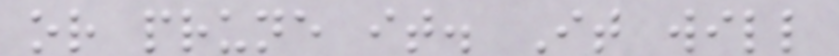or prune it. It will
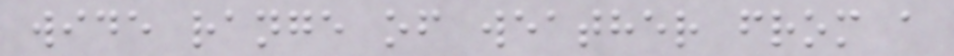wide range of weather from a
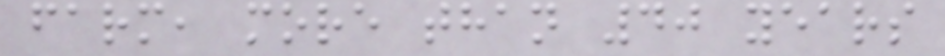farm, more than 40 years
